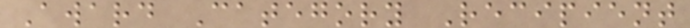Award Category Recipient
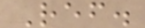Ref.
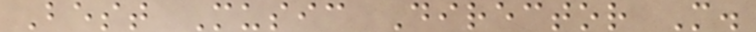Best Music Director M.
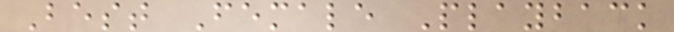Best Female Playback
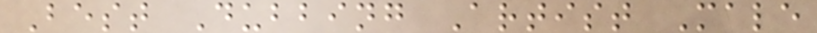Best Dubbing Artist Male
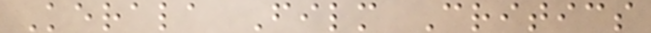Kerala Film Critics
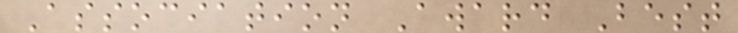Association Award Best
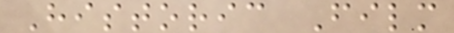Historic Film
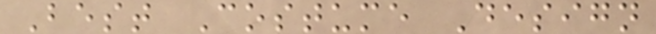Best Costume Design
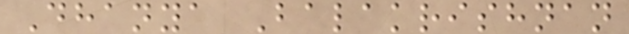Dhanya Balakrishnan
